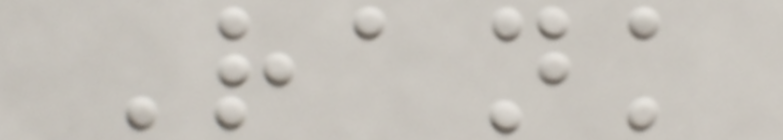Rank
